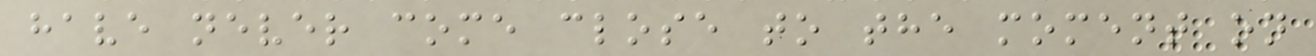have never come close to the moment on
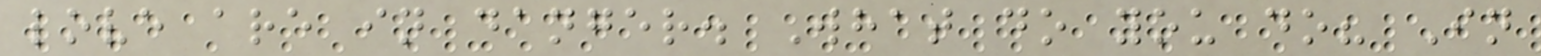love are in danger. What do you do? In
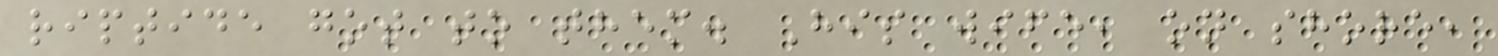riptide got to them. His wife, on shore,
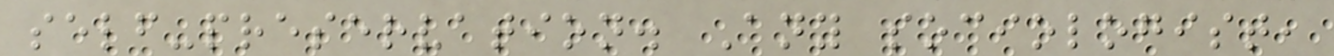self-preservation. Any sociologist,
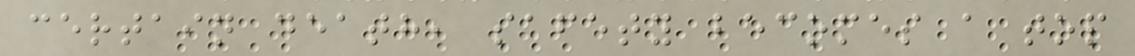certain death, safety becomes a top
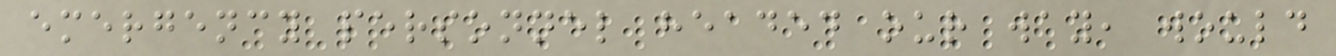emergency personnel headed our way, would
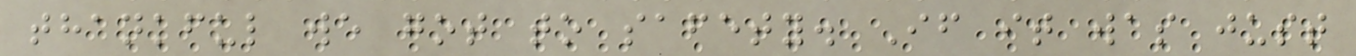thankful we got to safety. If it was just
